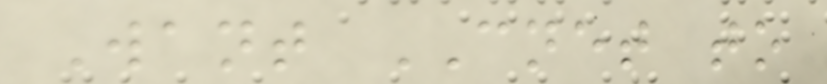Want CNET to
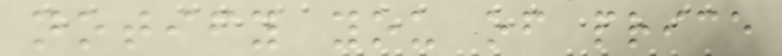notify you of price
